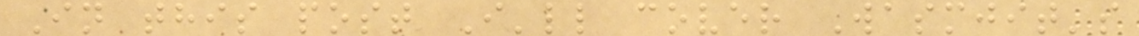In this post I'll cover Wasmjit's
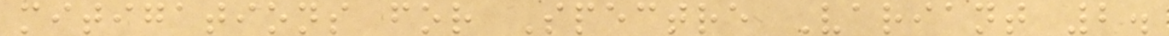mitigations for Spectre Variant 2.
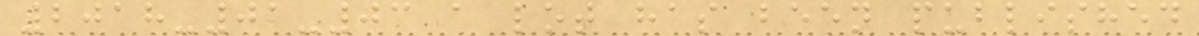2018-01-03 a lot has been published
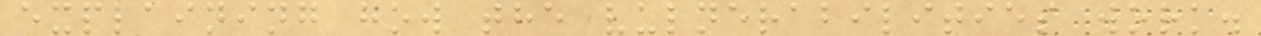explaining how the vulnerabilities work.
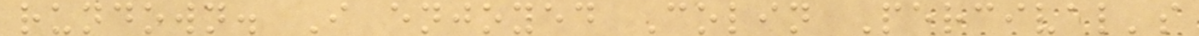rundown. I enjoyed Colin Percival's
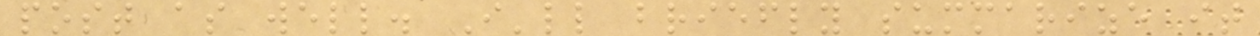post as well. I'll briefly summarize it
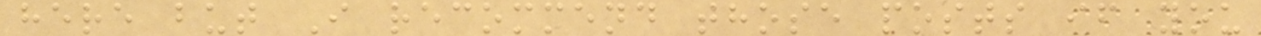here but I recommend those posts if you
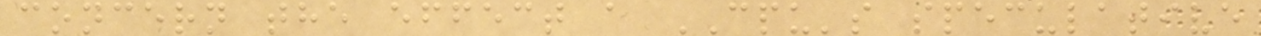concern the effect a CPU's speculative
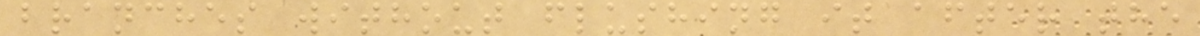branches without flushing it after the
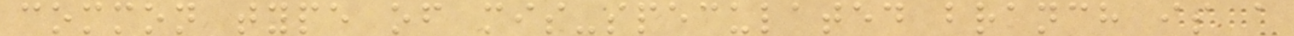common type of mis-speculated branch is a
